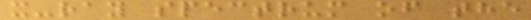x-ray spectrum of the
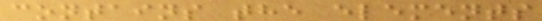contains the elements
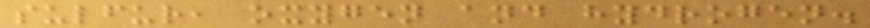sulfur, oxygen and hydrogen.
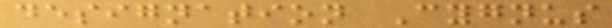designation Cygnus
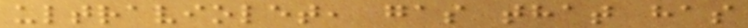ultraviolet, gas that has
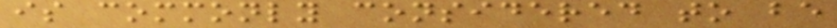is commonly considered to be
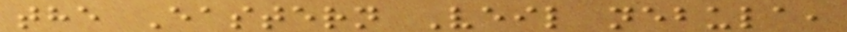the Eastern Veil nebula,
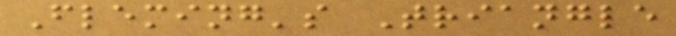Fleming's Triangle
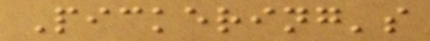Pickering's
